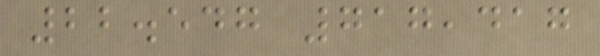22.547 717,417
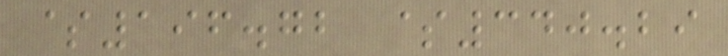$196.72 $340.29
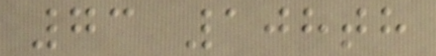73 108th
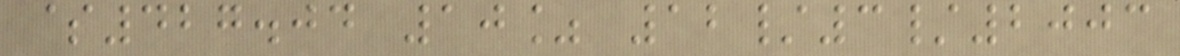$427.04 10% 12/3/2003
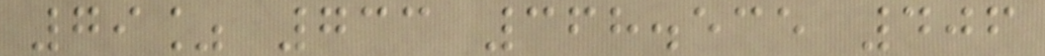79% 733 368.535 406
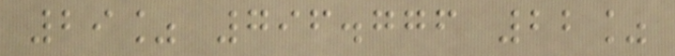29% 796.776 22%
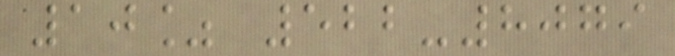10% 522-8079
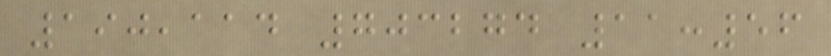190,114 703274 11:56
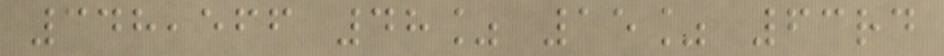348,566 48% 15% 63rd
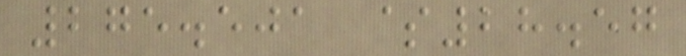275.501 $28.57
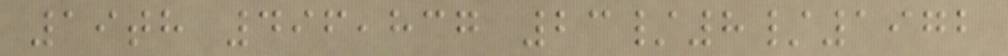19th 496,837 23/8/1972
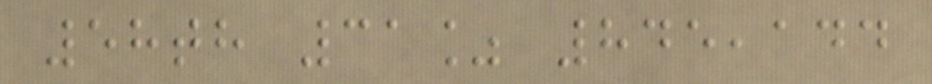58th 31% 845,144
